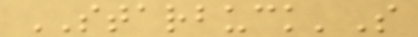STARBUCK'S
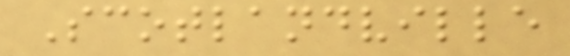Scotlandville
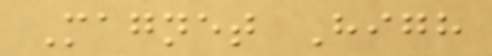Magnet High
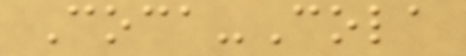Coca-Cola
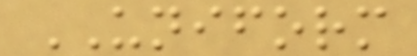UNIFORM
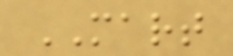MART
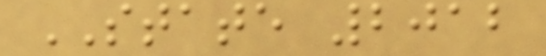STATE 2012
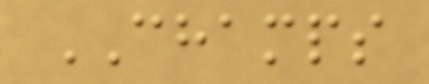CHAMPS
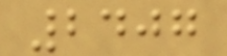2407
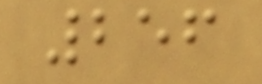256
